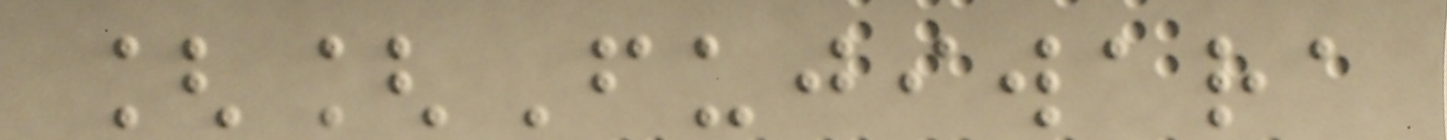[[Fujiwara
